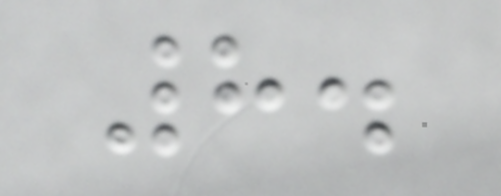8.
